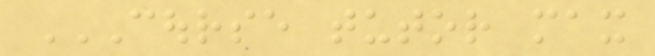COURSE TUTOR MAX
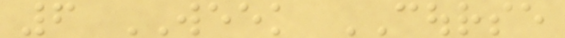6 WEEK COURSE
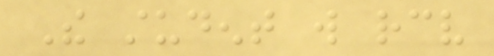The student will receive
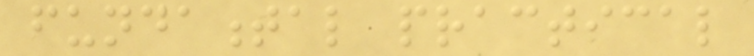fundamental practical
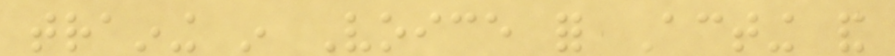training in Voice for Acting and
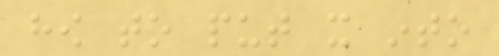how to put it into
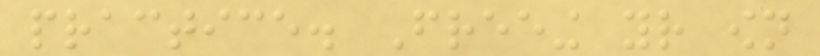practice. Freeing your own
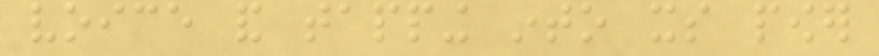voice and tapping into its power
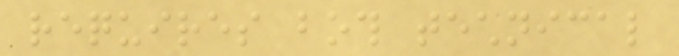requires both technical
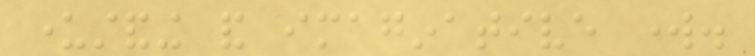understanding and imaginative work.
